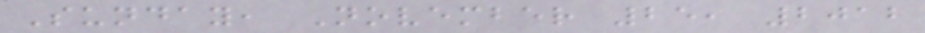Sunday, November 25, 2012
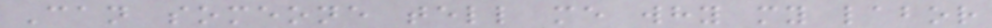Can someone tell me why my labor
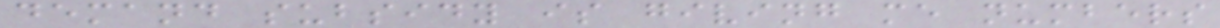demand subsidy is giving me numbers
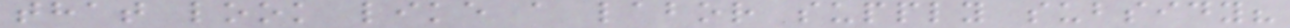that look like a labor supply subsidy?
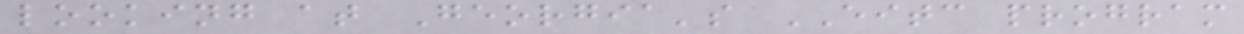looking at Georgia's EITC program
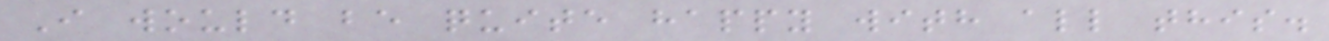I would be quite happy with all this.
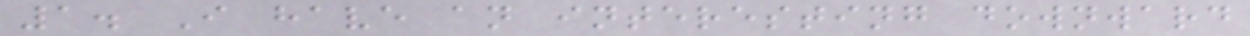1. I have an interesting downward
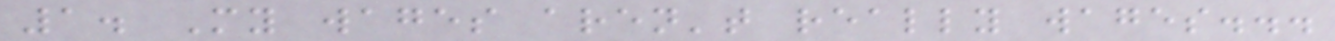1. My wages aren't really wages...
